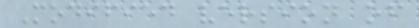Modified version of
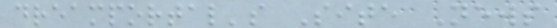dreamportal's Site News
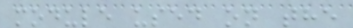module used on the
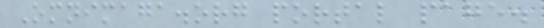Omnimaga.org portal page.
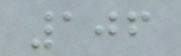106
